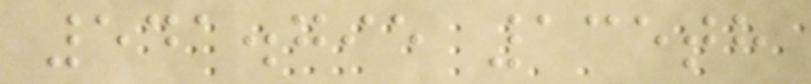541.795 135th
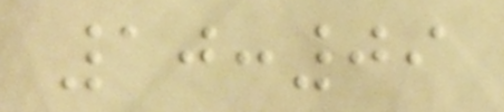10:09
